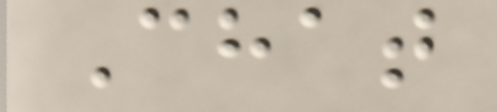Chat
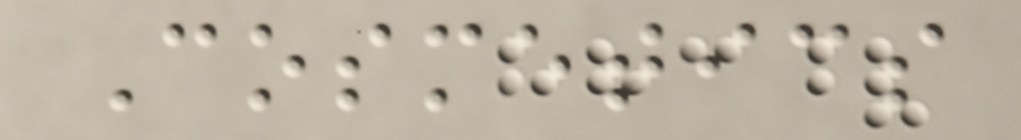Cosmetics
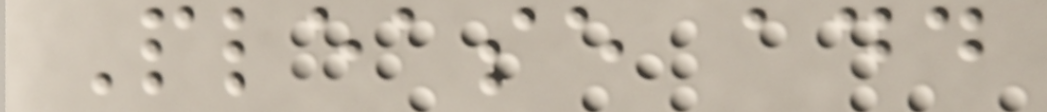Please add
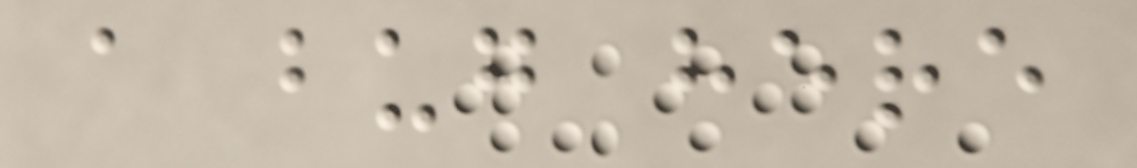a bug here
